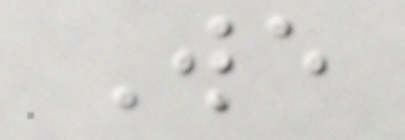We
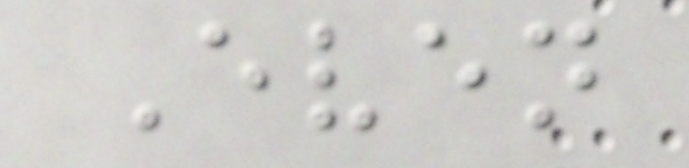Even
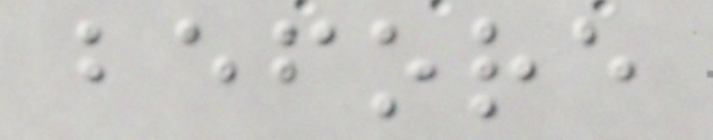before
